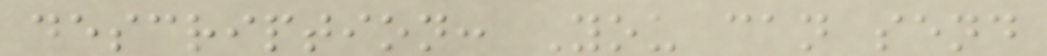description: You can send
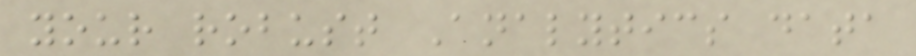your robust Analytics data
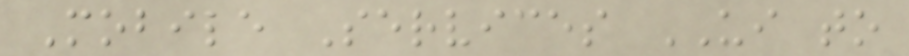Mobile Services UI to
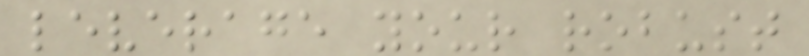leverage your robust
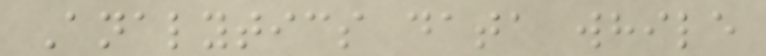Analytics data while
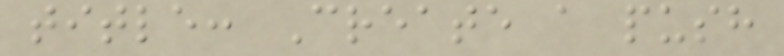title: Create a push
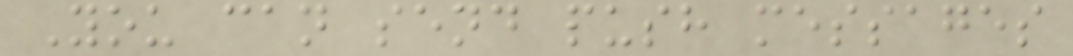You can send push messages
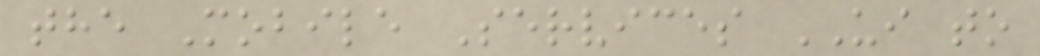the Mobile Services UI to
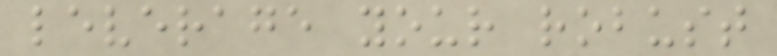leverage your robust
